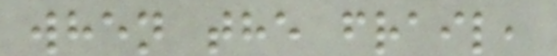when the frail,
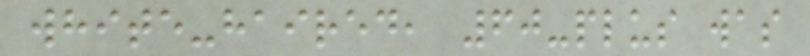white-haired, 60-plus was
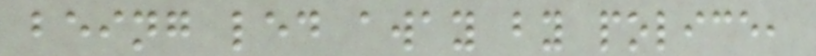being led away by police,
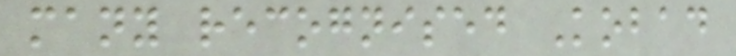many recognised Kobad
